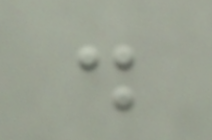.
